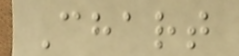Chart
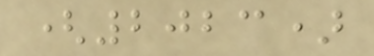(2023)
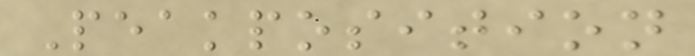Peakposition
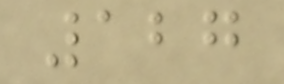127
